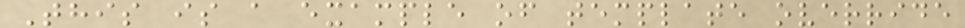This is a example of template override
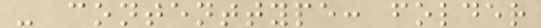- contenttype: folder
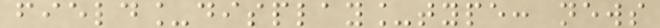field_display_type: news
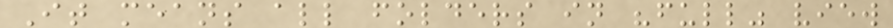It means all folders in "full" view
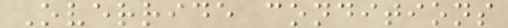Override conditions
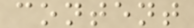content
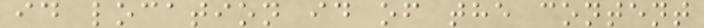id location id of the content
